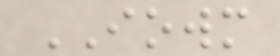IOWM
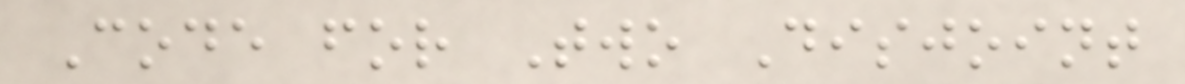Code for Two Disjoint
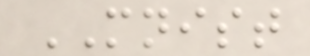MNIST
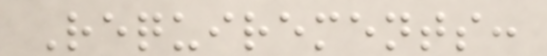Requirements:
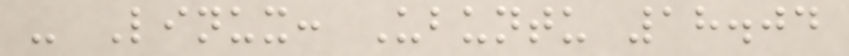- Linux: Ubuntu 18.04
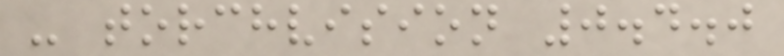- torchvision 0.4.0
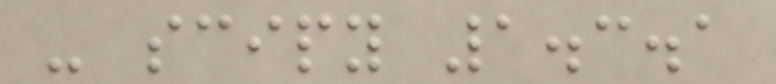- scipy 1.3.1
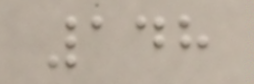148
